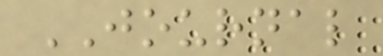JOURNAL
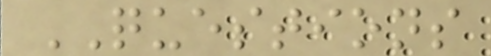QUESTIONS
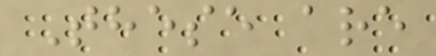These are
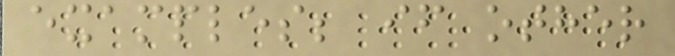examples; if other
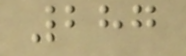287
